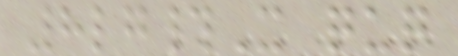8lg#X quq
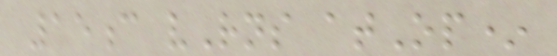15c vRns atOp*
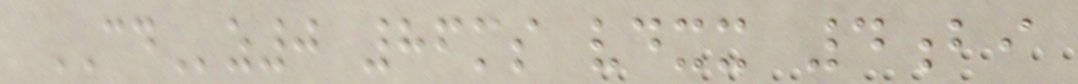CDz0 86ms vdxx 4bi
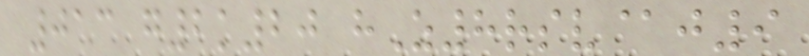013 g2k20 hZ8rsv@j9
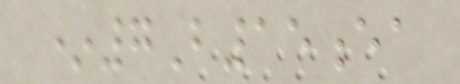*7B15ea
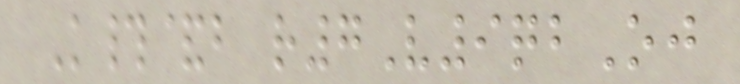K#&b r7V9qbOj
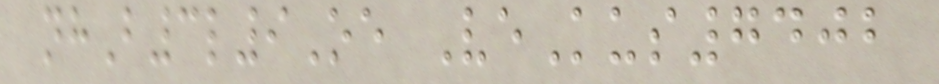nhB3l9Oe VeKus7402
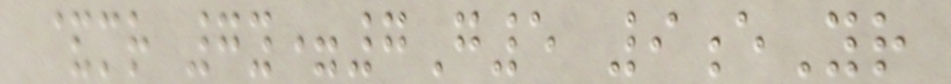&mr 7y=7G5 9eYr
